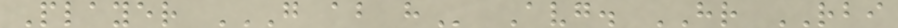Player G AB H Avg. HR RBI
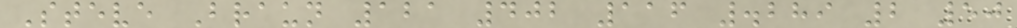Steve Braun 121 402 116 .289 2 50
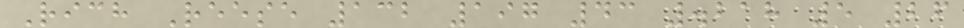Rich Reese 132 197 43 .218 5 26
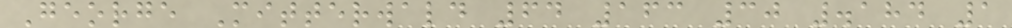George Mitterwald 64 163 30 .184 1
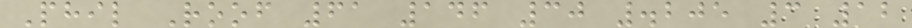Phil Roof 61 146 30 .205 3 12
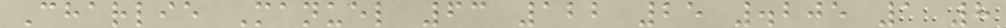Charlie Manuel 63 122 25 .205 1 8
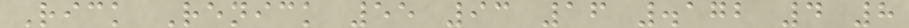Rick Renick 55 93 16 .172 4 8
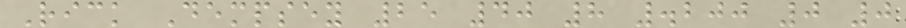Rick Dempsey 25 40 8 .200 0 0
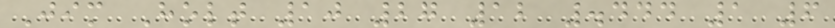Jim Holt 10 27 12 .444 1 6
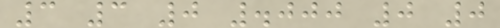3 3 0 .000 0 0
